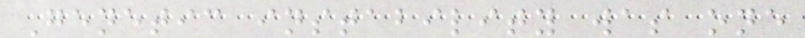Genetic instability was one
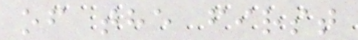of the first
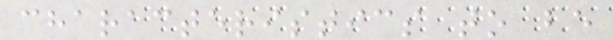characteristics to be
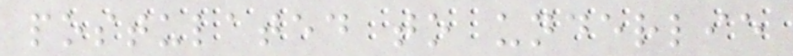postulated to underlie
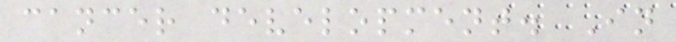cancer development. In
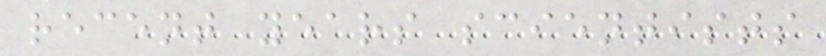recent years scientists
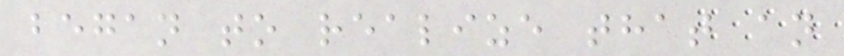began to realize that an
